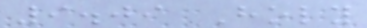9.09 Holy
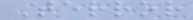Terror
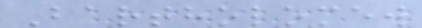Bartholomew
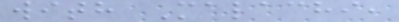with Malachi,
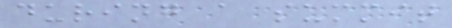during a summit
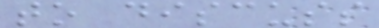to discuss
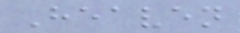Heaven
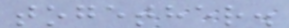together.
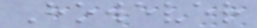However
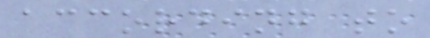according to
